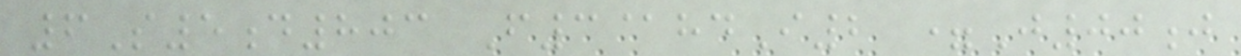6S5d803 F3@hdI2 =J00j
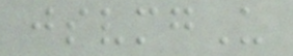jsvmgU
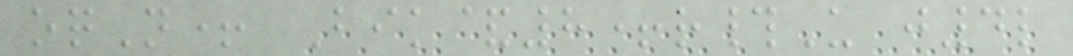oqN+ Bik&8+r#U j4l
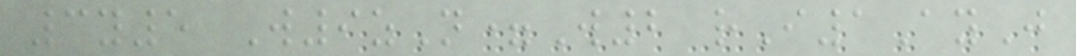3y5 W9zN=W2 rI1AyJ
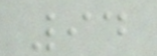94
